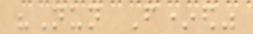"Nun F*ed"
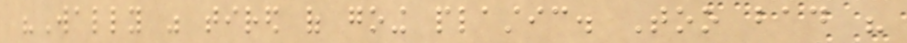"Wally was tired of going plastic. Too bad his
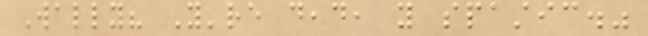Wally? You're dead, you spastic."
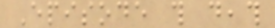Episode this death
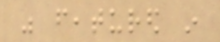was featured in
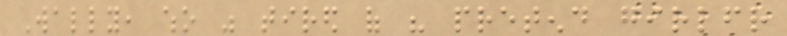Wally, who was tired of his pretend girlfriend
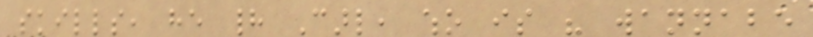skills, he had Carl, who is his wannabe
